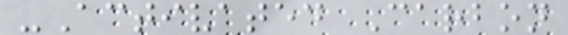-Activated Carbon
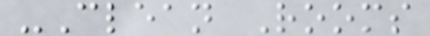-Clean Rooms
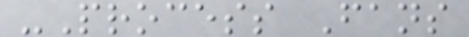-Process Fans
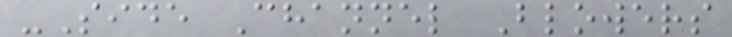-Side Channel Blowers
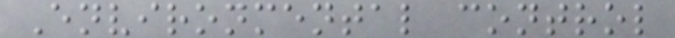Environmental control
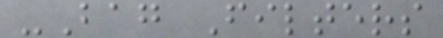-Bag Filters
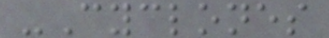-Cyclones
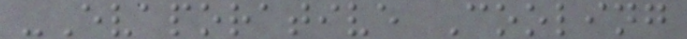-Evaporative Cooling
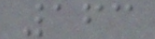163
